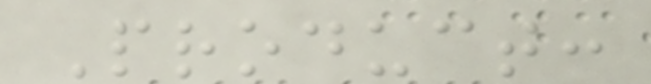Product:
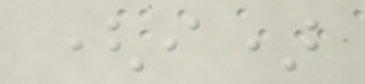(i)
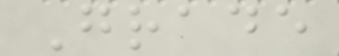Grade
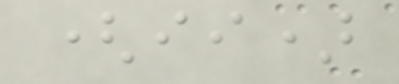(ii)
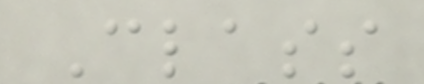Class
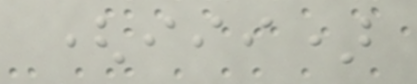(iii)
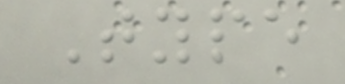Type
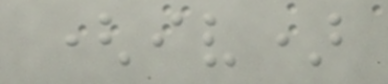(iv)
